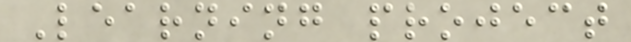Learning project
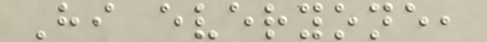Hi everyone,
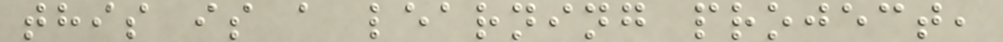this is a learning project,
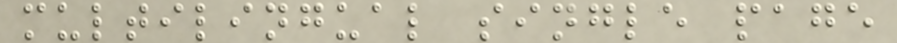multilingual single page
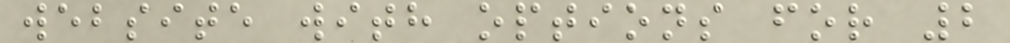website with options for 2
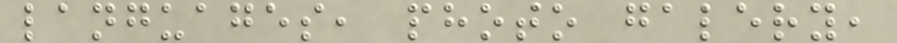languages, photo galery,
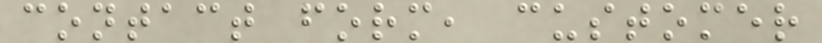contact form, customer
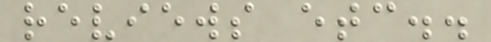reviews etc..
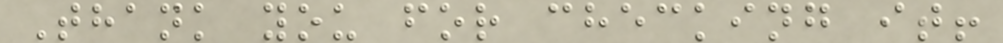Thank you for checking it!
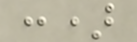:)
